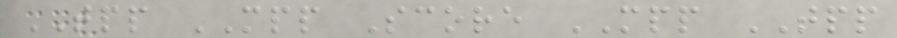TPP MPP Score MPP TPP
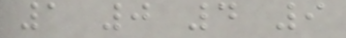1 0 4 9
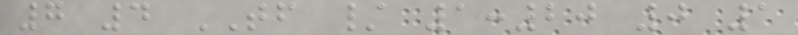7 4 TF / 1:20 0 1
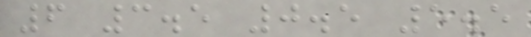6 3.5 0.5 5.5
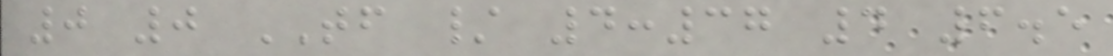0 0 TF / 4:37 4 6.5
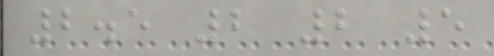2.5 2 2 5
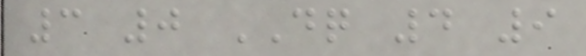3 0 DQ 4 9
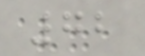72
